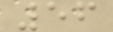56
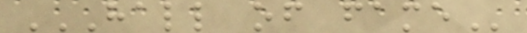HALL OF FAME
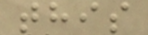this
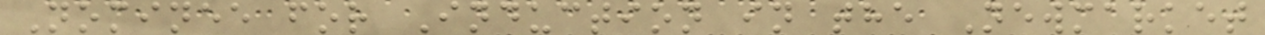Nominee for Induction in the Newmarket
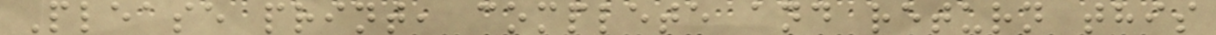Please print, complete and return this
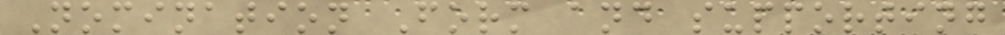Nomination Form and supporting
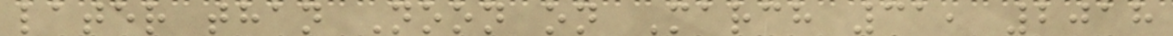later than Noon on March 31, 2018
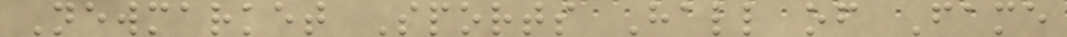Newmarket Sports Hall of Fame
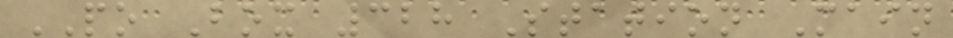PO Box 328 Station Main
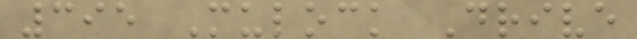395 Mulock Drive
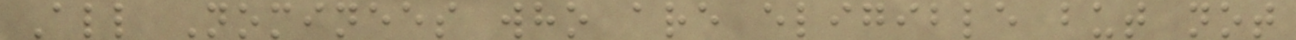All Nominees who are eligible but not
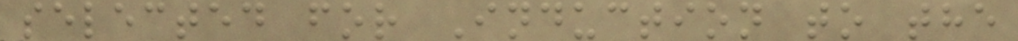selected for Induction to the
